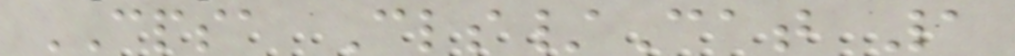CPSA Cls/Cat 1
